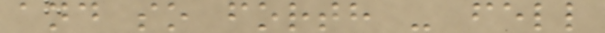and so forth - fell
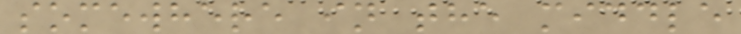somewhere in the middle
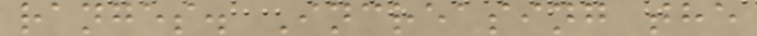ranges. Increasing the
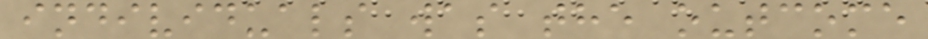individuals was the outcome
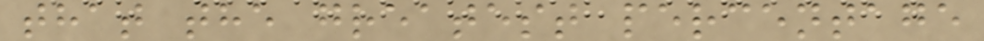that the greatest percentage
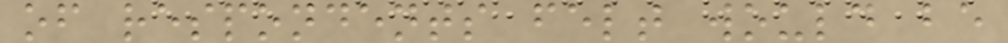of respondents felt would be
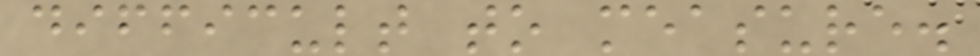difficult to measure.
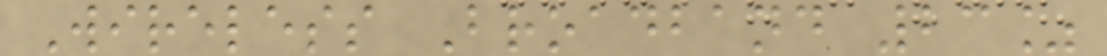Wireless Broadband 23%
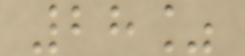28%
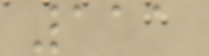111
